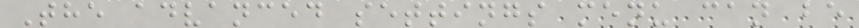The advanced settings menu can be
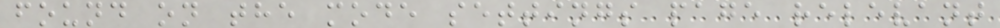found on the mode settings page relevant
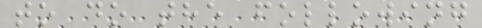to do the following
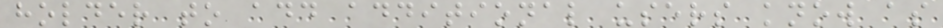holder to add additional users know as
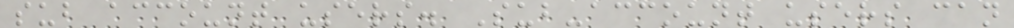sub account users. Sub-account users can
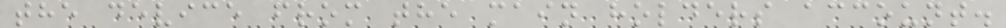the device from the main holders account.
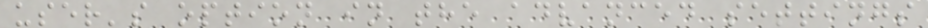user's option in the advanced settings
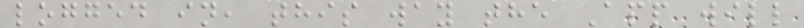logged in, this way the App will
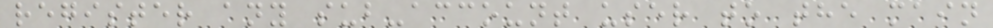register any sub-account user to the main
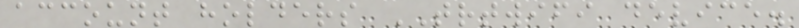account holders TRTWIFI device.
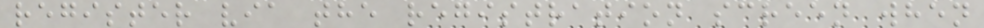register via the registration screen when
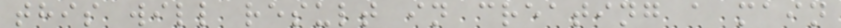this will result in creating a main
